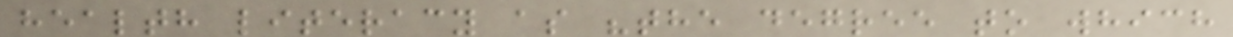health literacy as "the degree to which
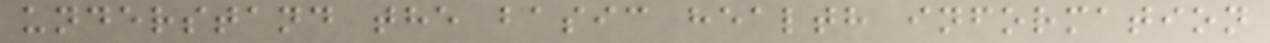understand the basic health information
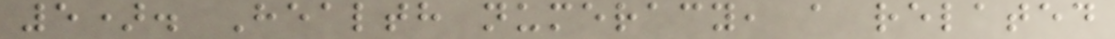5). Health numeracy, a related
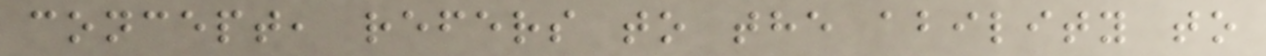concept, refers to the ability to
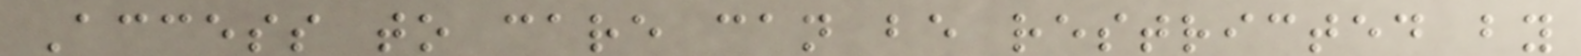Access to care can be restricted by
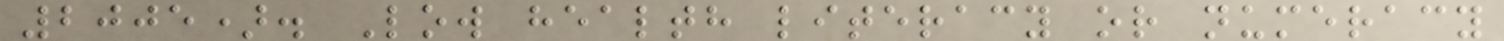2005). Low health literacy or numeracy
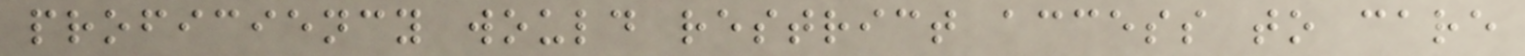proficiency would restrict access to care
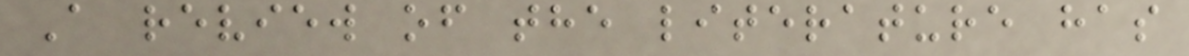A review of the literature has
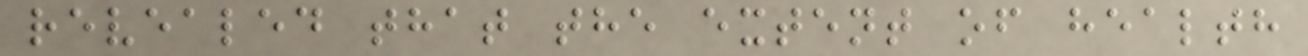revealed that the extent of health
